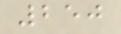250
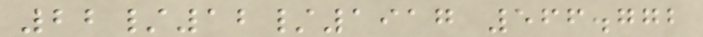22/12/1917 566.772
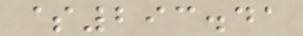$293.41
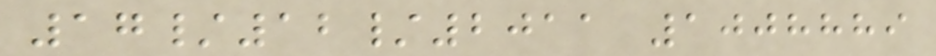17/12/2011 1008889
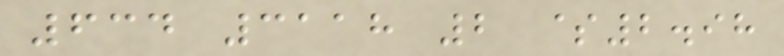634 3118 2 $2.98
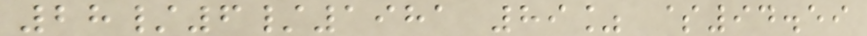28/6/1981 89% $94.59
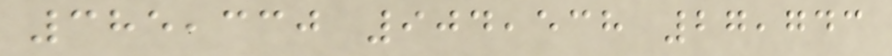385,330 904,538 27,743
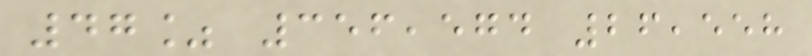47% 356,574 26,558
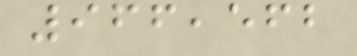966,562
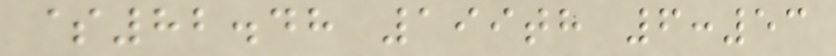$82.48 199th 6:53
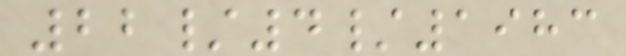22/4/1983
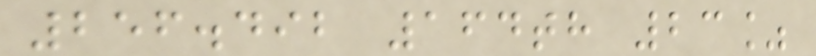256.492 164th 23%
